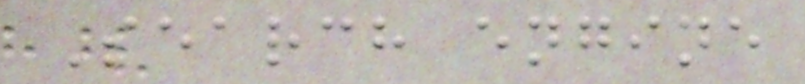Search engine
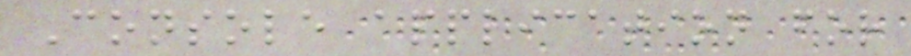Console application for
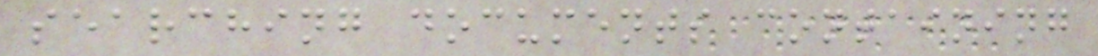searching documents containing
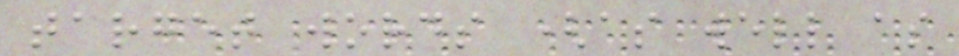target words (as well as
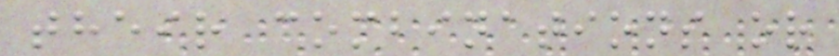their combinations or
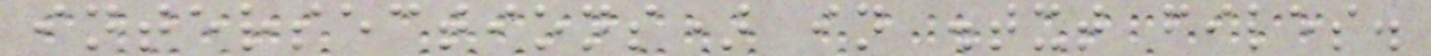intersections) in .txt files.
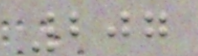207
